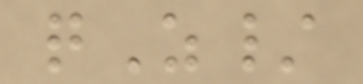qZ/
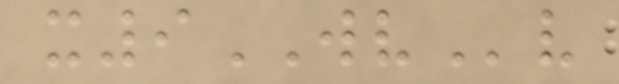x9WVv
